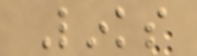Links
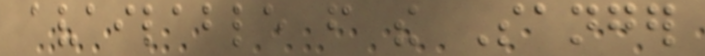available from the Sanger
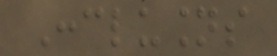Conclusions
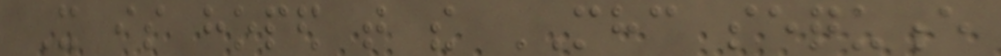It is hoped that the MHC sequence
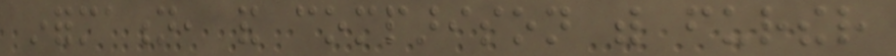information, and comparison with further
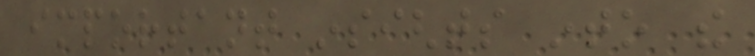important insights into the
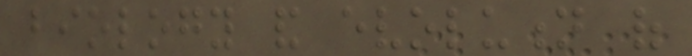biology and evolution of
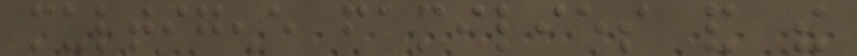multigene families and the
